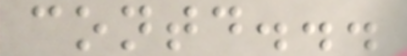contd...
